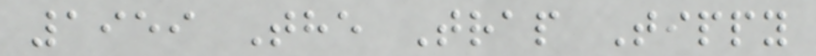1959 The Trap Tippy
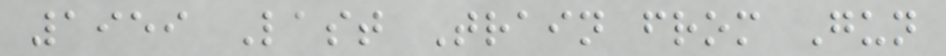1959 Last Train from Gun
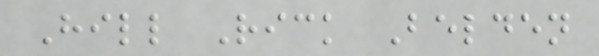Hill Rick Belden
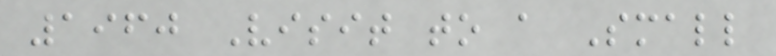1960 Visit to a Small
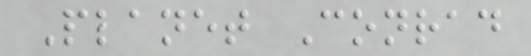Planet Conrad
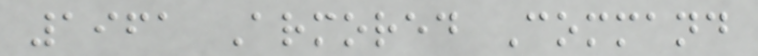1961 Armored Command
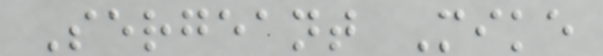Sergeant Mike
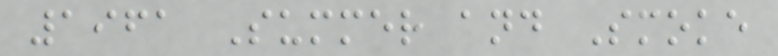1961 Summer and Smoke
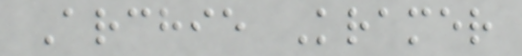Archie Kramer
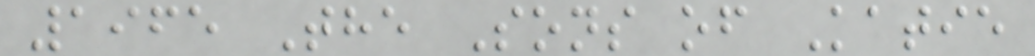1965 The Sons of Katie
